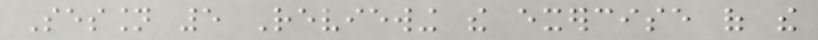Session 5 Reviewing the exercise of the
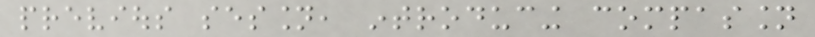previous session, introducing compassion
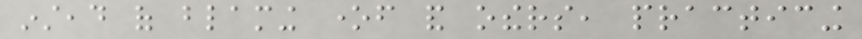instead of blaming oneself and others, practicing
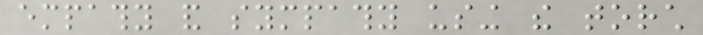empathy and sympathy using the torch
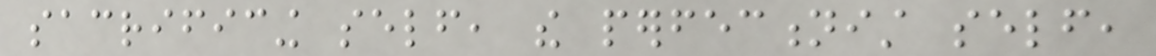sacrificing self, the perfectionist self,
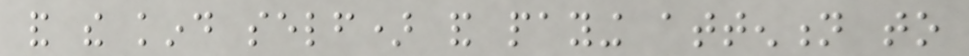and the kind self) and paying attention to
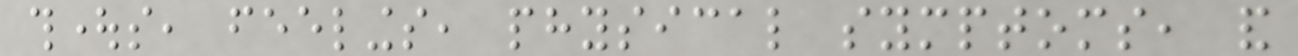thoughts, feelings, physical symptoms, and
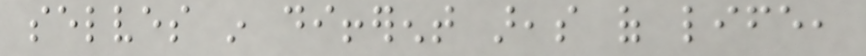selves in different areas of life,
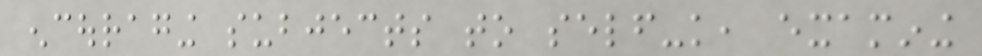encouraging subjects to self-knowledge, examining
